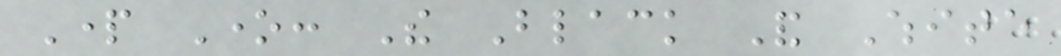Part One: The Black And White
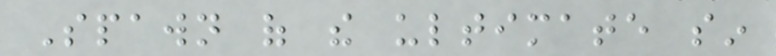Spawn of the ultimate sin
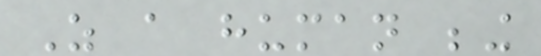As a human being
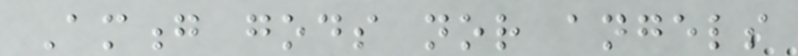Among gods nor angels
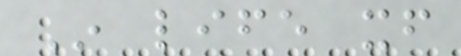In life itself
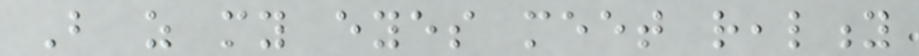But as my eyes meet reality
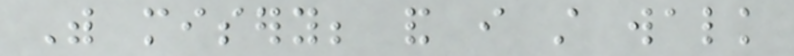With misery; and i still walk
